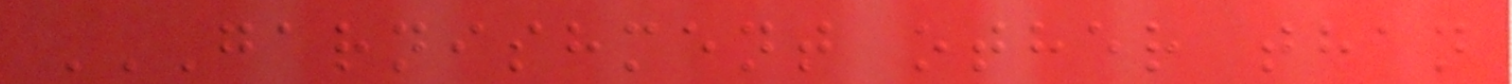GARNISHMENT OTHER THAN
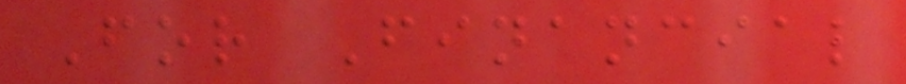For Financial
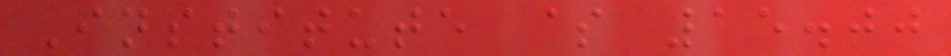Institute $ 15.00
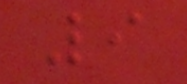9
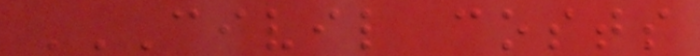CIVIL COSTS
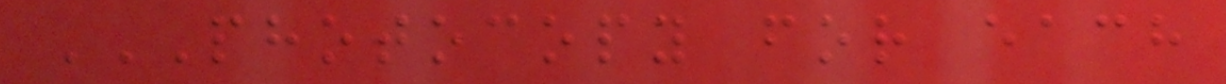PHOTOCOPY FOR EACH
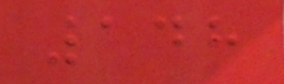148
